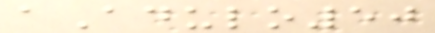aAdulo50
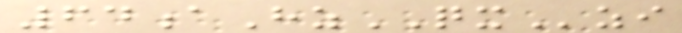64aHzQXzi
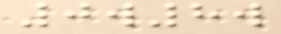0w8w
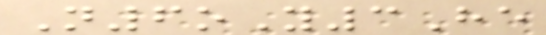N6oY3He
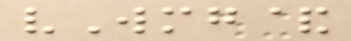vWmg&
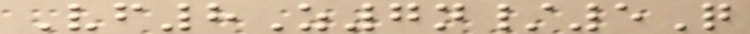Vf8Z7n/5Q
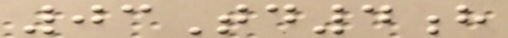03Td4h
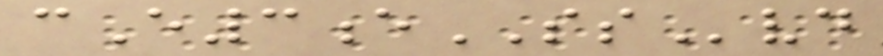cE3eSSvd
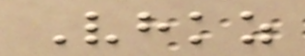Vhkz
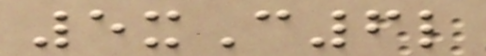5xC6l
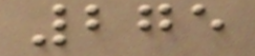275
